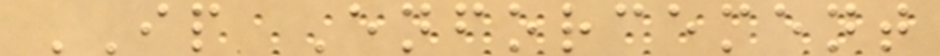IP Enforcement
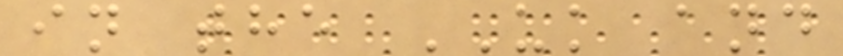in the UK and
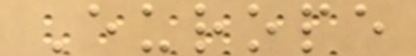Europe
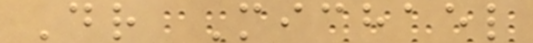Dr Michael
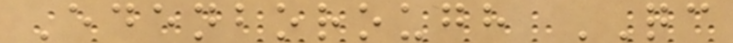Edenborough QC
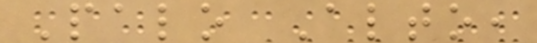Palo Alto,
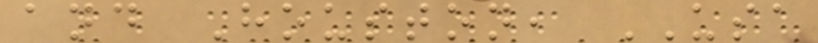and Houston, USA
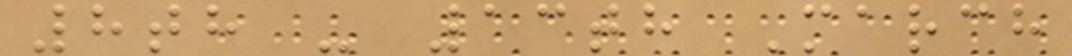8th - 13th March
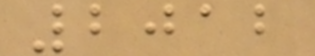2012
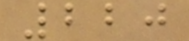220
